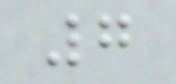7
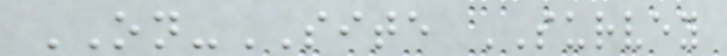ON-SITE SURVEY
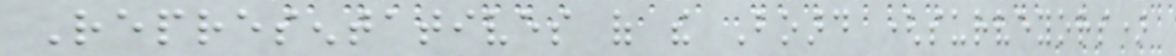Representatives of the Board (surveyors)
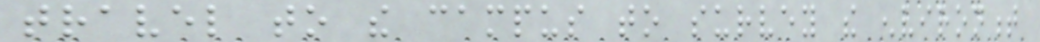travel to the campus to survey the environment
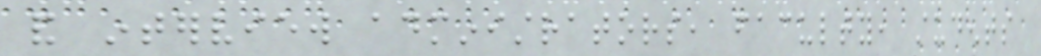and interview administrators, faculty, students
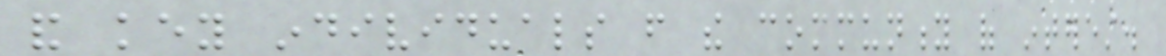and key individuals from the community of interest.
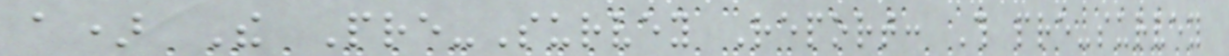a) The Pre-Survey Report: This pre-survey
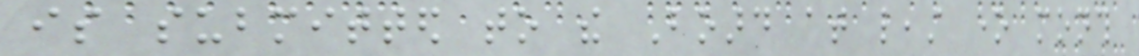is submitted to the Board at least one month
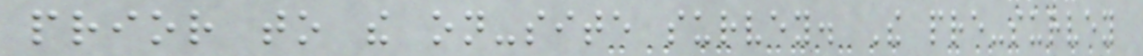prior to the on-site survey. The pre-survey
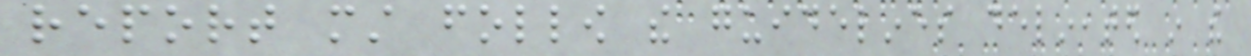report must follow the guidelines delineated in the
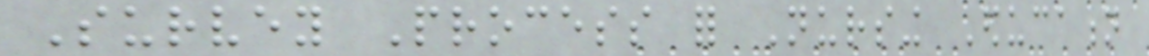Survey Process for Nursing Education
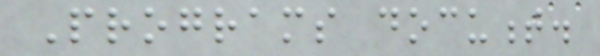Programs document.
